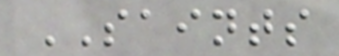SAINTS
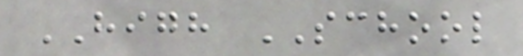HIGH SCHOOL
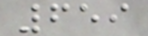659
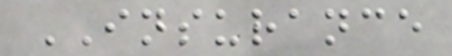INSURANCE
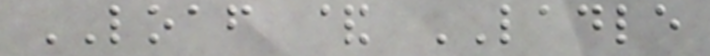LOAF & LADLE
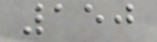150
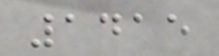1415
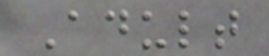Adult
